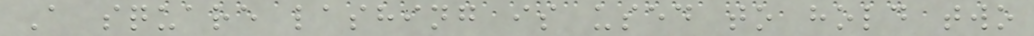A square lashing is used to hold two
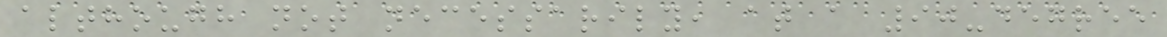although not necessarily, at a 90-degree
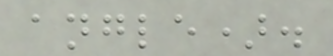angle).
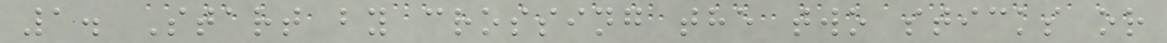1. Start by crossing the two sticks or
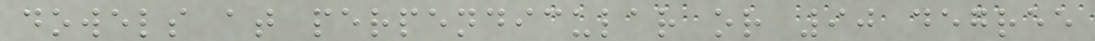dowels at perpendicular or 90 degree
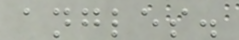angles.
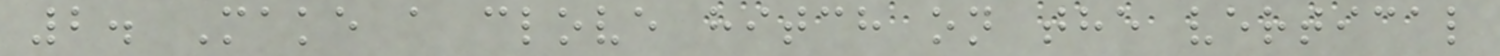2. Make a clove hitch on the vertical
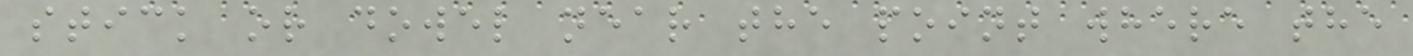stick or dowel near the point where the
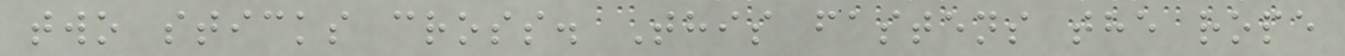two sticks cross. This fastens the rope
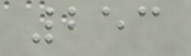253
